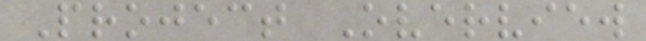Project Overview
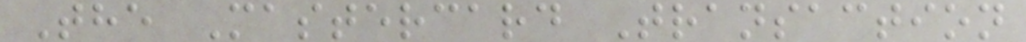The Mastercard Transaction
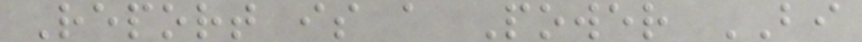Report is a Power BI
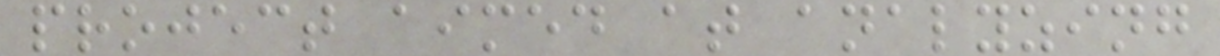project aimed at analyzing
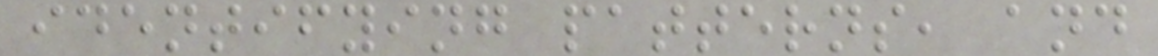identifying patterns, and
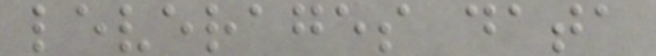leverages data
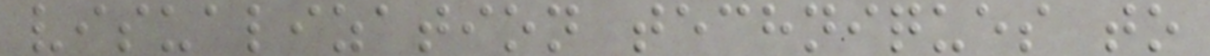visualization techniques to
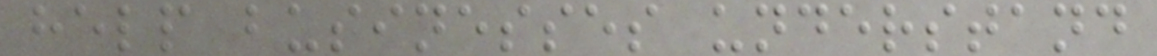help businesses understand
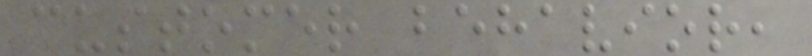customer behavior,
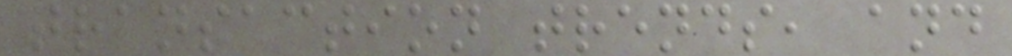transaction trends, and
